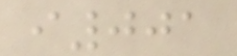i001
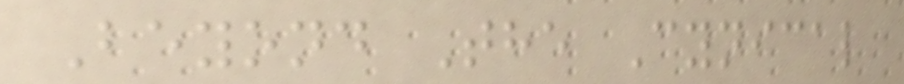Beyond The Cynical
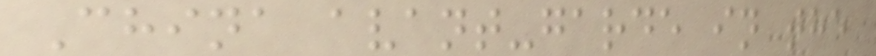China avant-garde in the
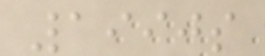1990s
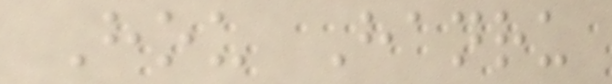Hou Hanru
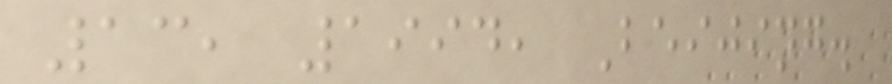13, 1994, Beijing.
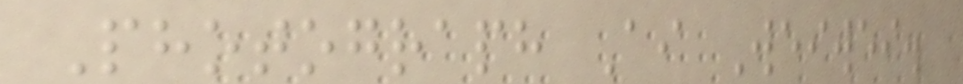Photograph Ai Weiwei.
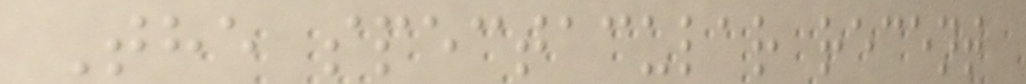The spectacular recent
